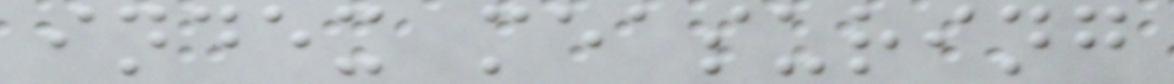index measuring
